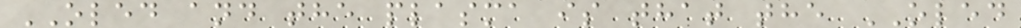OLED and the plasma is that the OLED
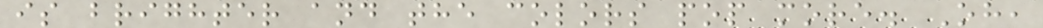is brighter and the colors pop more. Oh,
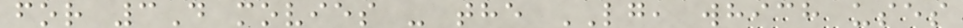for 3D movies - the LG, which uses
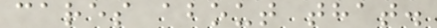cares about that.
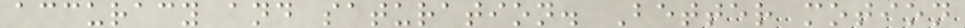accuracy and saturation. Better motion
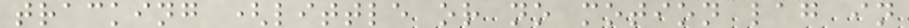tracking (little or no motion lag in
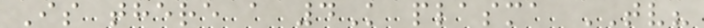Is there a 4K plasma TV?
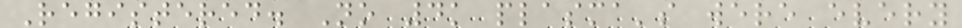Registered. No 4k plasma's were every
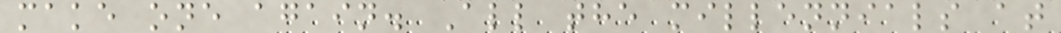make one again. All the millennials at
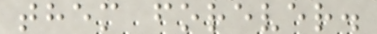them forever.
